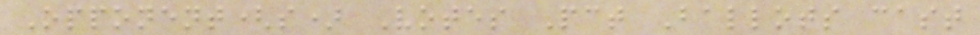Opponent(s) Votes Pct Ballots cast
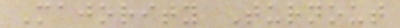Majority Turnout
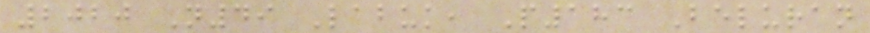2020 N49 Labuk, P183 Beluran
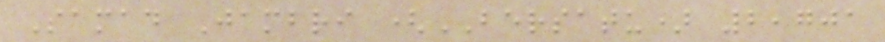Samad Jambri (BERSATU) 2,701
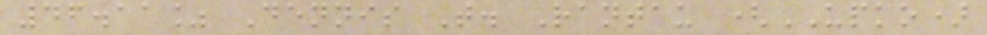46.11% Dennis T. Rantau (UPKO)
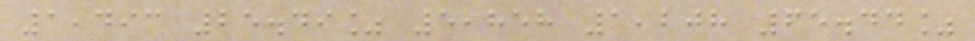1,493 25.49% 5,858 1,208 65.44%
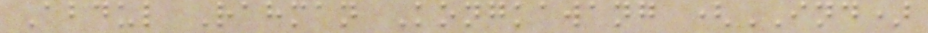Abdul Rahman Kongkawang (IND)
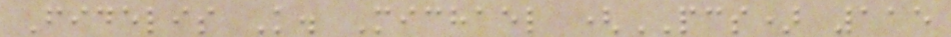Fidelis K. Michael (PCS) 115
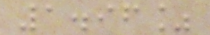1.96%
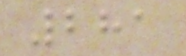281
